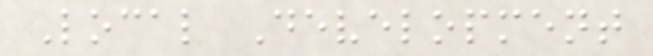Local Development
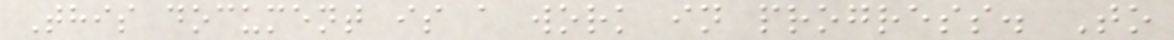This document is a work in progress. To
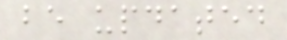be updated
